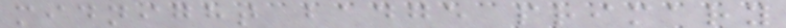midnight badge primary
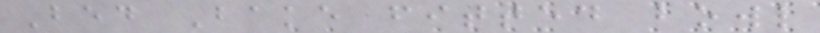Bed Bake fitted bowl
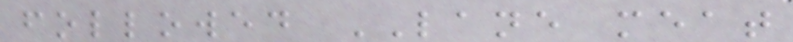followed LANE meat
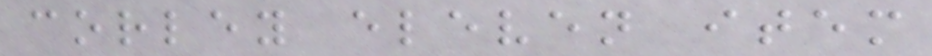corley eleven item
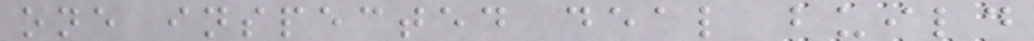one inspected deal build
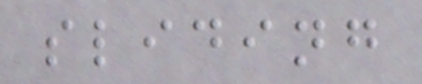sliding
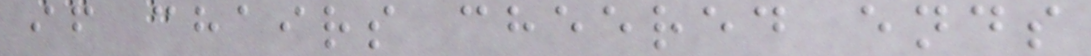if chairs cheered ends
